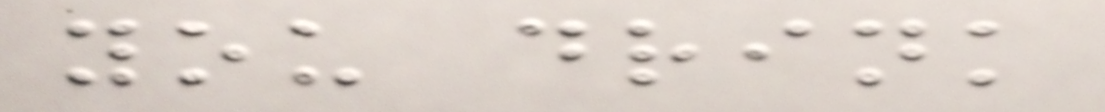you drink
